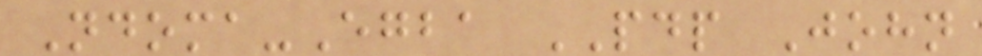Ndoma-Egba PDP John
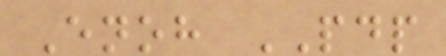Enoh PDP
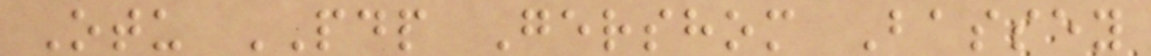Otu PDP Gershom Bassey
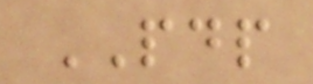PDP
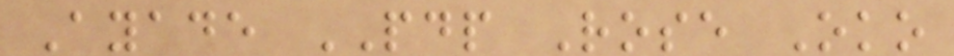Ayade PDP Rose Oko
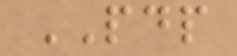PDP
